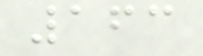163
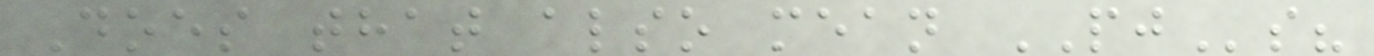Does that also mean PJs?
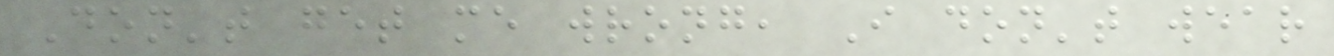Don't get me wrong, I don't wear
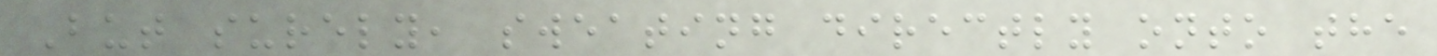But surely, sweating directly onto the
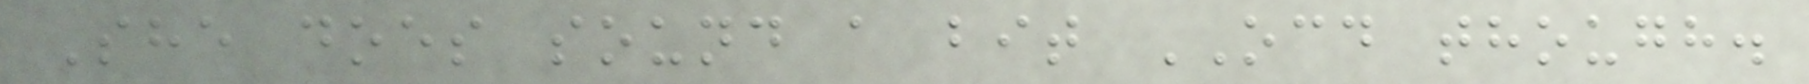She does sound a bit OCD though.
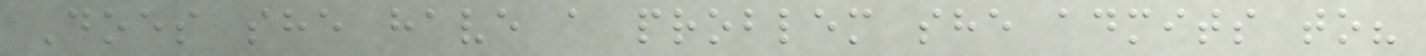Does she have a problem she admits to?
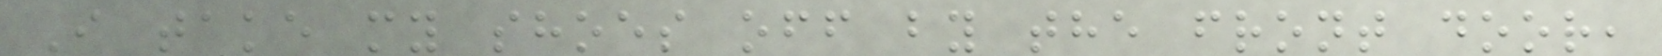I take my shoes off by the front door,
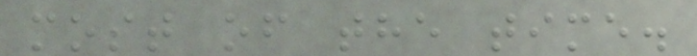most of the time.
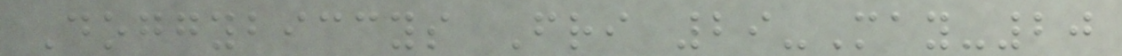Doggybiccys Fri 29-May-20
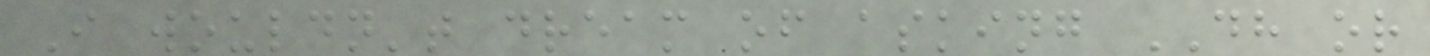I wouldn't dream of asking DH or
